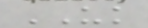UK
